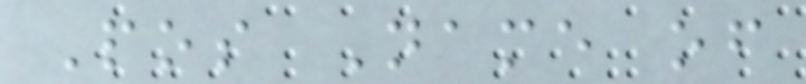Pos Name of
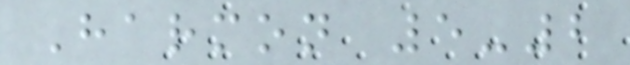Harmon 5-2
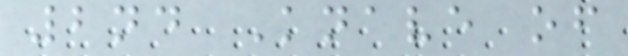2nd Knave of
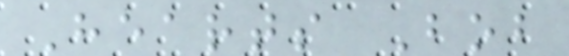Hearts Bob
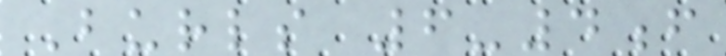Burls 6-4f
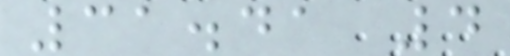31.41 4
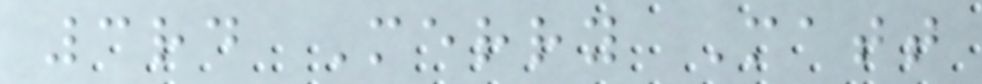3rd Merry Matt
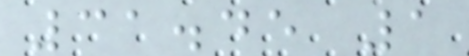31.45 1
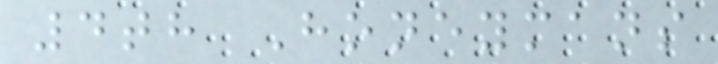4th Honeymans
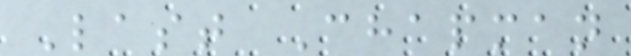Last Chapman
